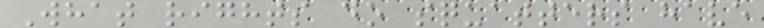What rights do squatters have
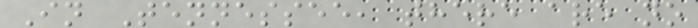In Tennessee, there are no
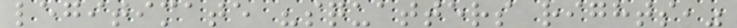legitimate "squatters rights,"
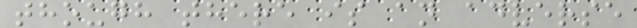though there is an adverse
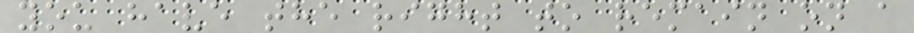you have the right to remain on a
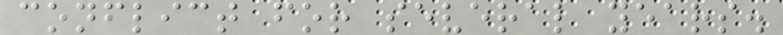conflict for several years.
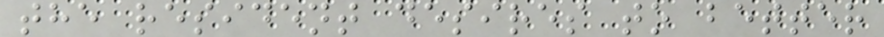the resident desires to better
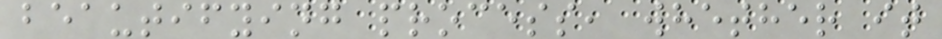beautifying process, whether it
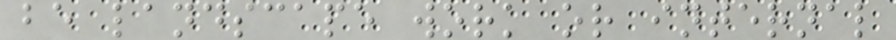be landscape work or internal
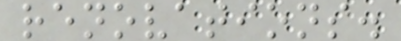renovations.
